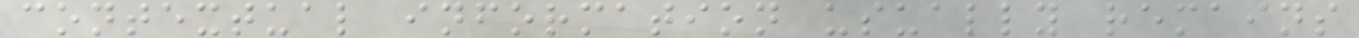contextual information usually remains
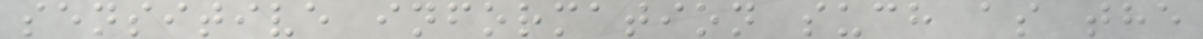sensitive information such as the
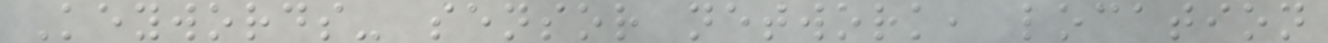Keywords- sensor network, location
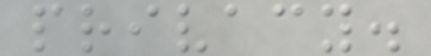privacy.
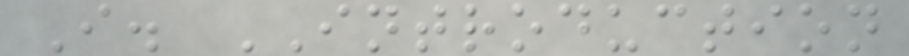I. INTRODUCTION
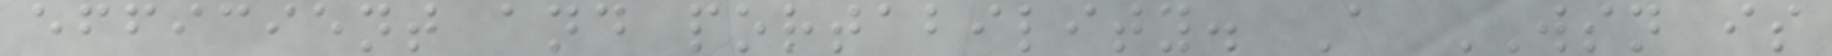efficient and portability. A WSN is
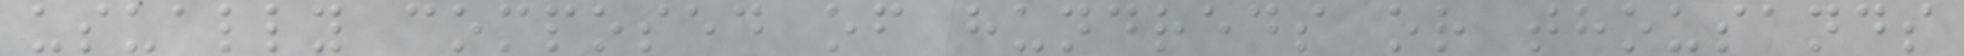usually composed of hundreds or thousands
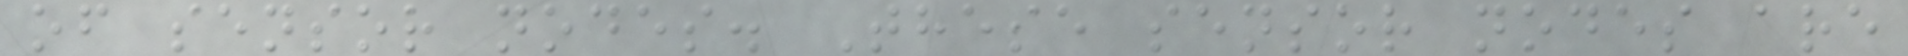of sensor nodes. These sensor nodes are
